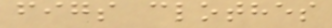figs clothes
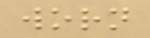worn
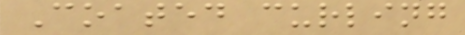Coated curling
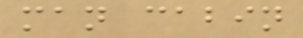man cabin
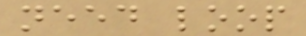need loop
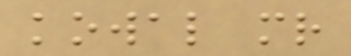kowal mr
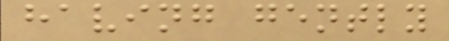having gently
